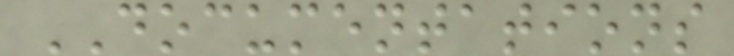DOCUMENTATIONS
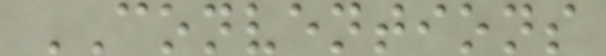CONVENTIONS
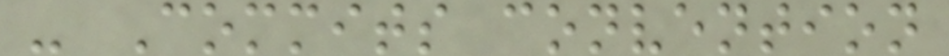- Commits convention
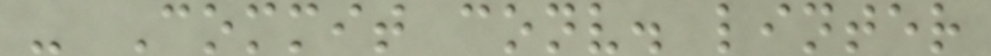- Commit conv. linter
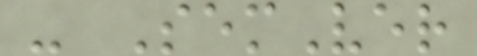- SemVer
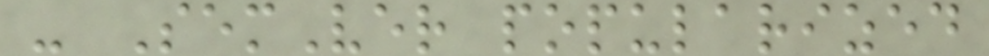- SemVer popularized
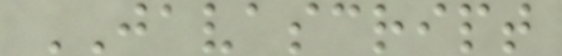JAVASCRIPT
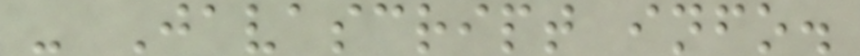- Javascript info.
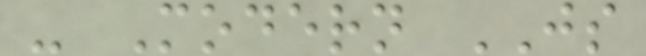- Modern JS
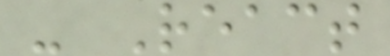- React
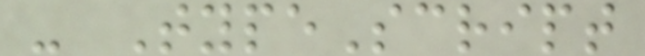- TypeScript
